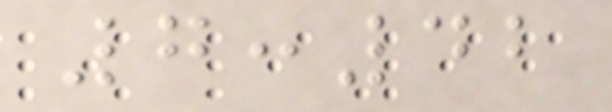7:42
